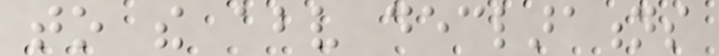to the above declarations
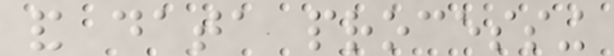and data processing
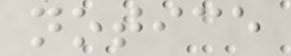notice
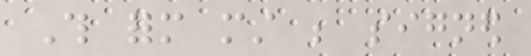This form must be signed
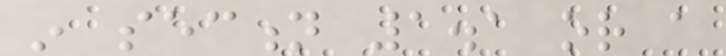in section 1.1 or a
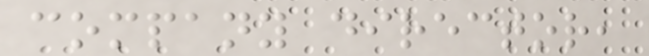company director,
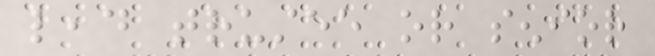lead trustee or senior
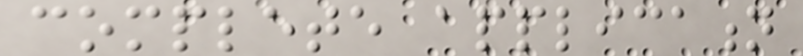complete application
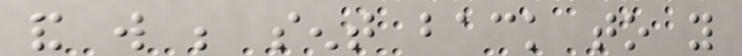and will be sent back to you
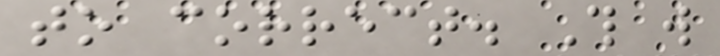to correct. This will
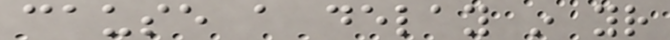cause a delay in your
